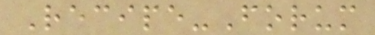Recipe-Forum
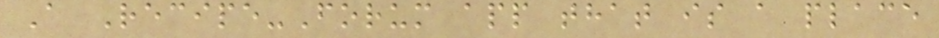A Recipe-Forum app that is a place
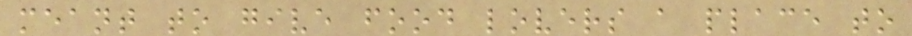meant to give food lovers a place to
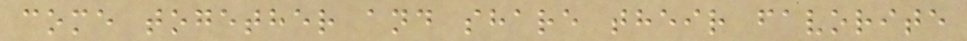come together and share their favorite
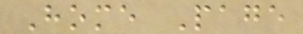Home Page
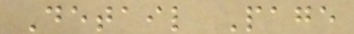Detail Page
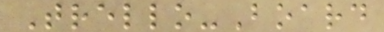Trello-Board
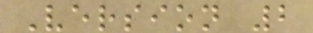Version 2
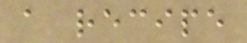a recipe
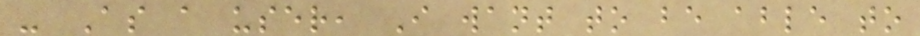- As a user, I want to be able to
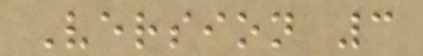Version 3
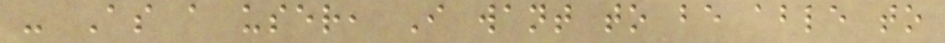- As a user, I want to be able to
